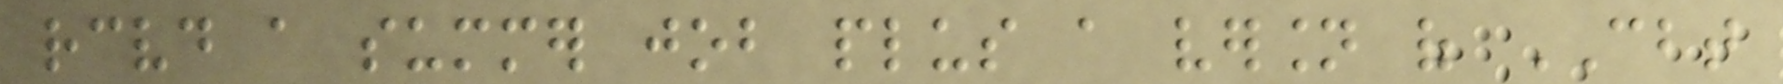received a summer job plus a version of CBT
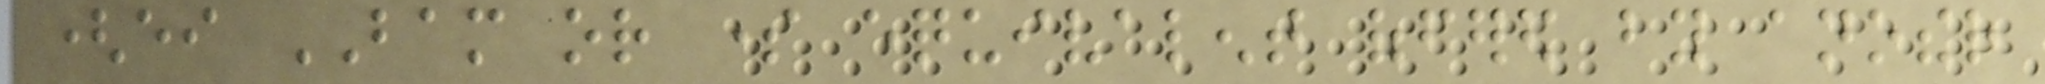(either BAM or some equivalent offered by another
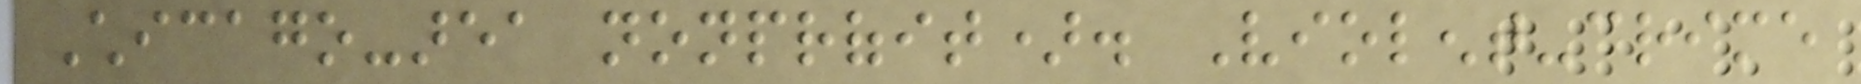Chicago-area nonprofit). Violent-crime
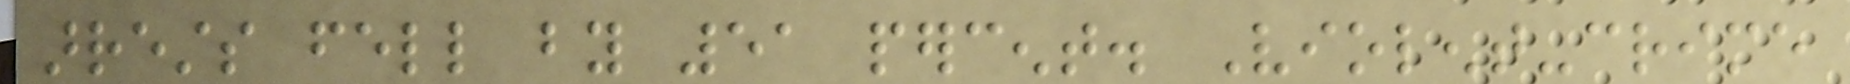arrests fell by 51 percent. Violent-crime
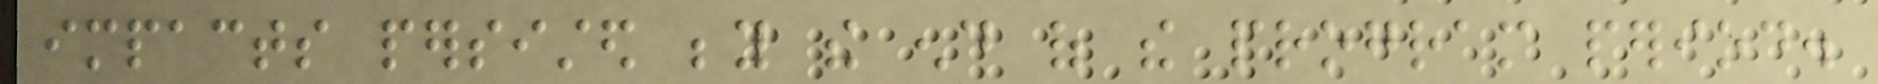impacts persisted beyond the end of the program period.
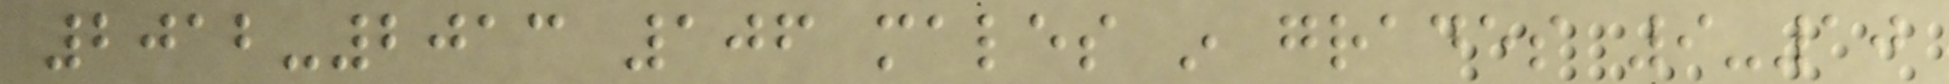2012-2013 106 males in grades 9-10
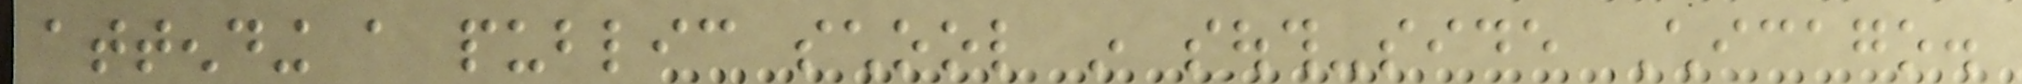attending a public school in south-side Chicago.
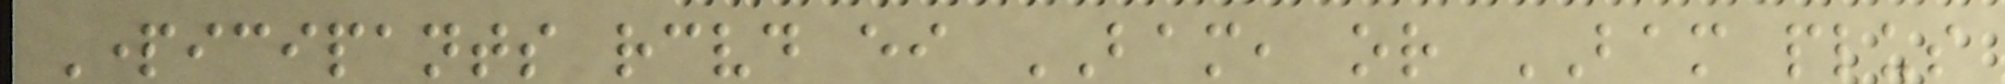Participants received either BAM, or BAM plus
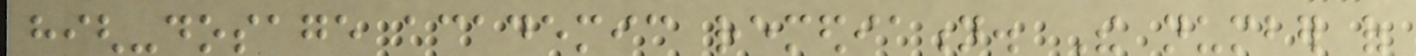high-dosage academic remediation. The number of
